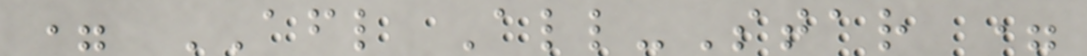= AFL All-Star =
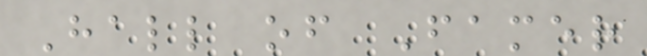Hall of Famer
